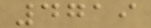4719
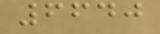6640
